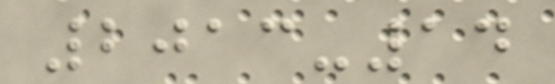2013-14
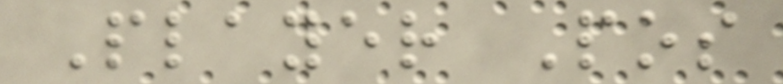Player Pos
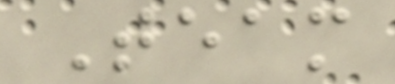Team
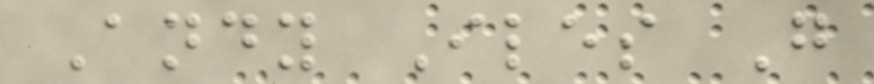Andy Iles G
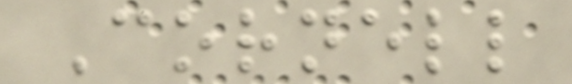Cornell
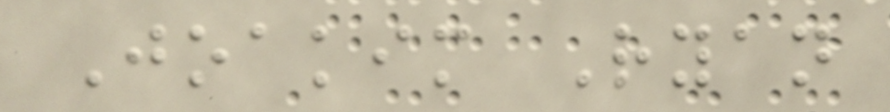Joakim Ryan
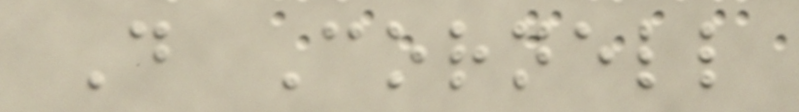D Cornell
